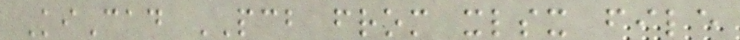KiCad PCB from xlsx file
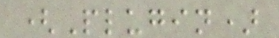(Plugin)
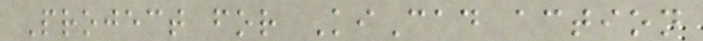Project for KiCad action
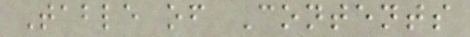Table of Contents
